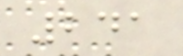241
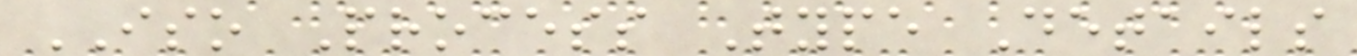ISO Process Type Details
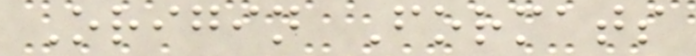Origin Formats
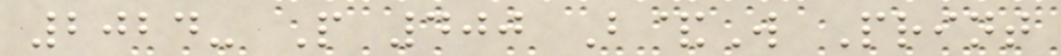2024- P 400 B&W Print
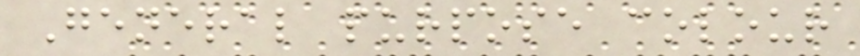General purpose colour
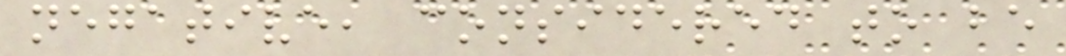negative, considered to be
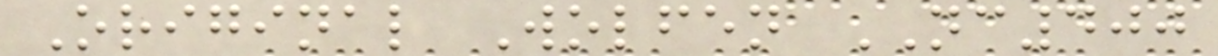Original Wolfen NC400
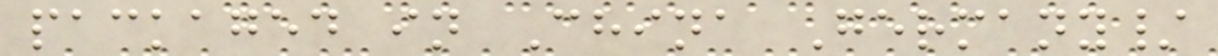packaged in China Germany/
